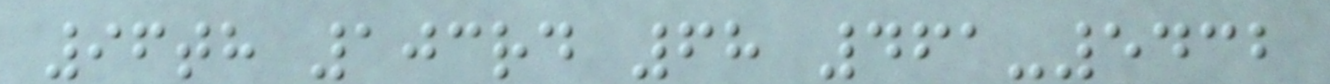96th 103rd 68 461-5432
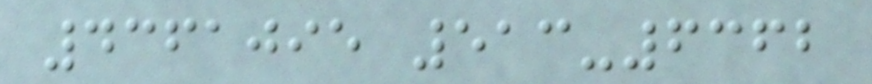4361095 513-6362
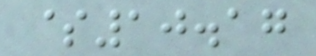$10.17
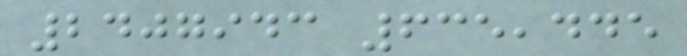2407943 635,445
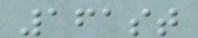161st
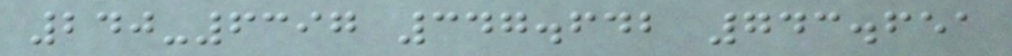240-6397 347.642 743.651
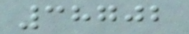38702
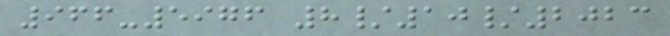966-5976 8/10/2023
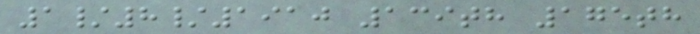1/8/1910 139th 175th
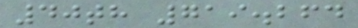40th 719.264
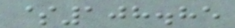$108.85
